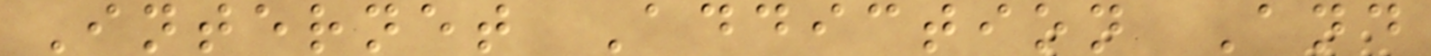Internet Addiction And
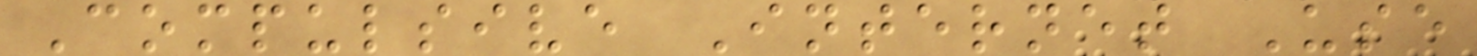Compulsive Internet Use
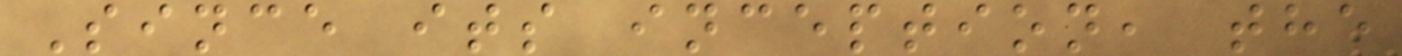Since its inception, the
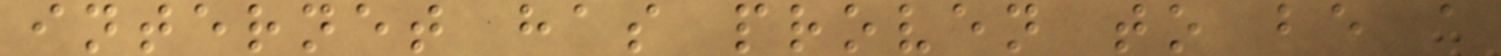internet has proven to be a
